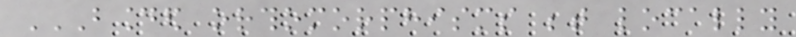BOUNDED ORTHOMORPHISMS BETWEEN LOCALLY
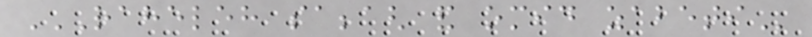RAHELEH SABBAGH AND OMID ZABETI
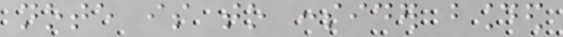note is to consider bounded
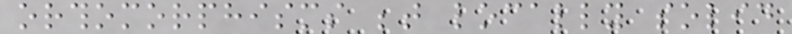orthomorphisms between locally solid
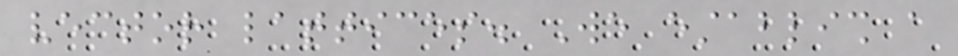vector lattices. We establish a
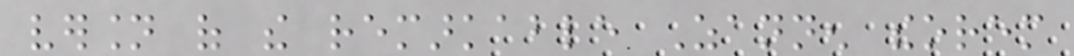version of the remarkable Zannen theorem
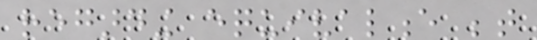regarding equivalence between
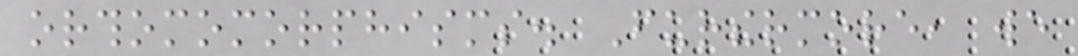orthomomorphisms. Furthermore, we
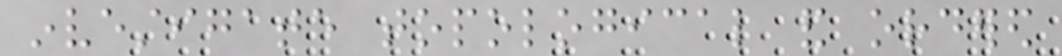investigate topological and ordered
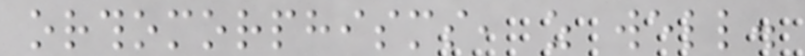orthomorphisms, as well.
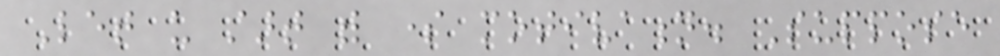Let us start with some motivation. Suppose
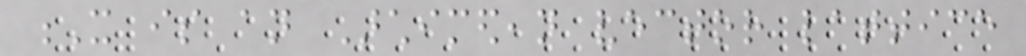X is an Archimedean vector lattice
